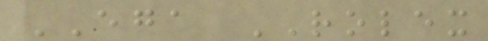EGA ROLEX
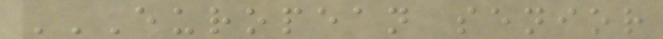EUROPEAN SENIOR
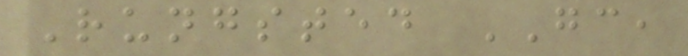Rungsted GC,
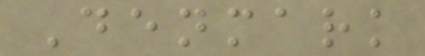Denmark
